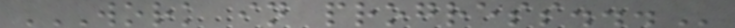WORK IN PROGRESS...
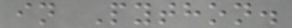in Python.
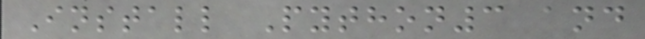Install Python3 and
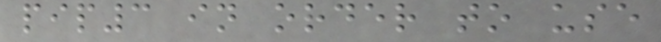pip3 in order to use
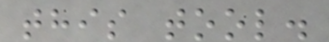this tool.
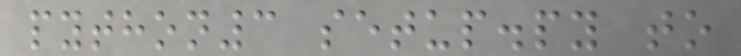python3 setup.py to
